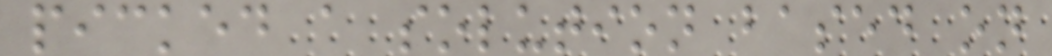picked a solution based on
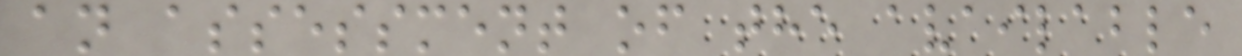an assessment of the available
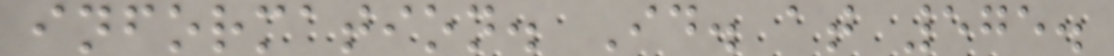information. Id. at 575.
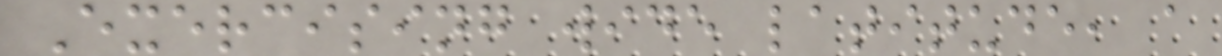Exercising wide latitude, a
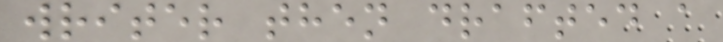writer then drafted a
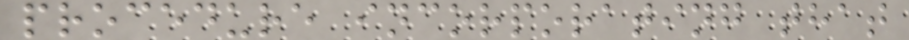procedure incorporating that
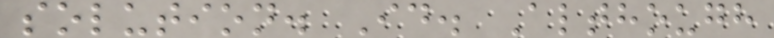solution. Id. Although
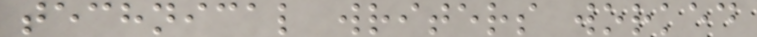technical writers worked
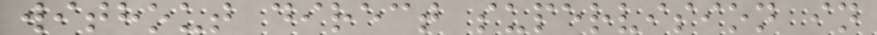without direct supervision in
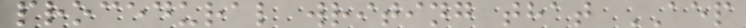procedural writing that AEP
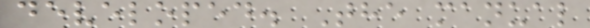developed. The manual
